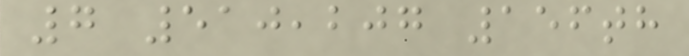7 510,207 156th
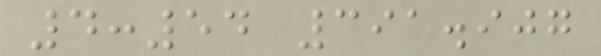4:54 391.907
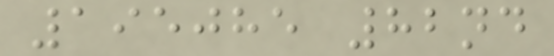195085 82nd
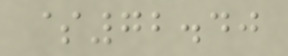$72.40
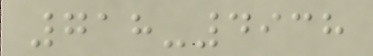718-4938
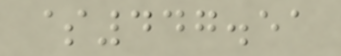$447.51
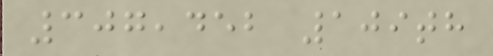307,452 109th
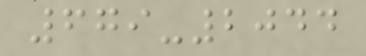679-2044
